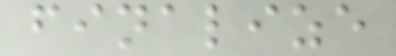finalize
